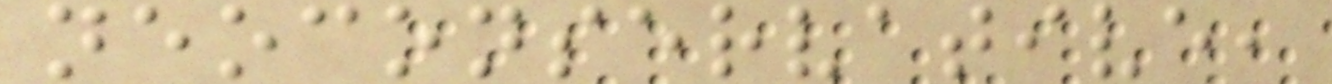neoconservative,
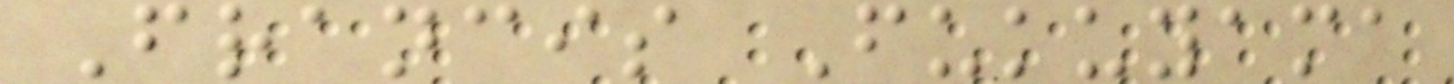Francis Fukuyama
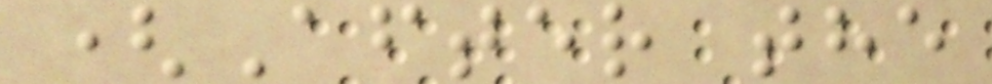(After the
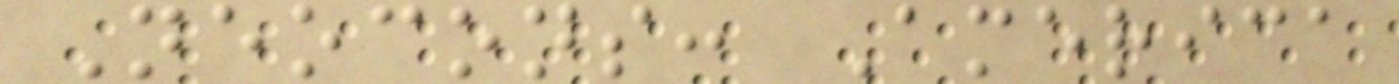Neocons: America
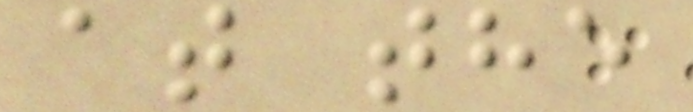at the
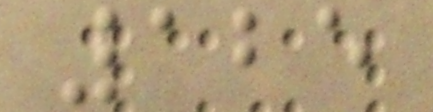125
